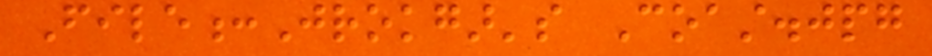File:Jrokgar's Coast.jpg
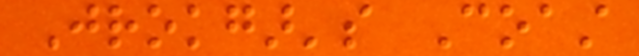Jrokgar's Coast
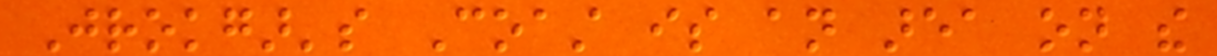Jrokgar's Coast is an area on the
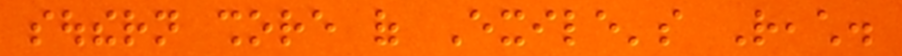southern shore of Exile's Reach.
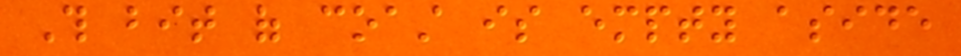This bit of coast is empty aside
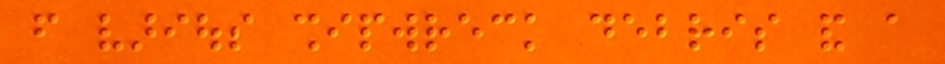from various shipwreck debris and a
